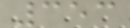353
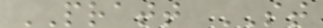PRATT ST
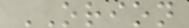ORION
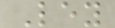Ley
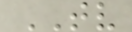TV
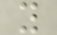y
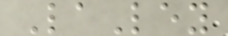LaLey
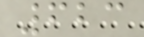623
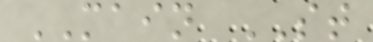MAIN ST
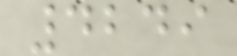4249
